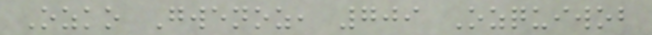Ozko Gwenoz, 709 Ozquiwob
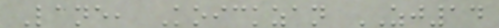Lane, Koickzan ZJ14
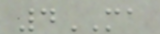4MA
